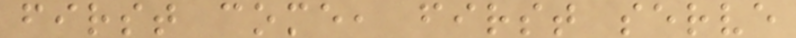first come, first serve
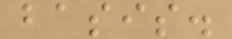basis.
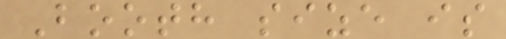Booth size is
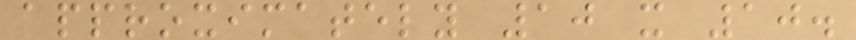approximately 10 x 10.
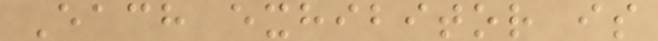Each exhibitor is
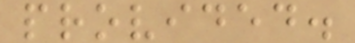provided.
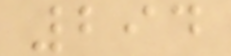294
